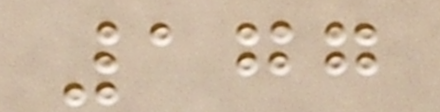177
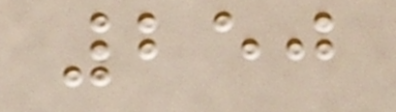250
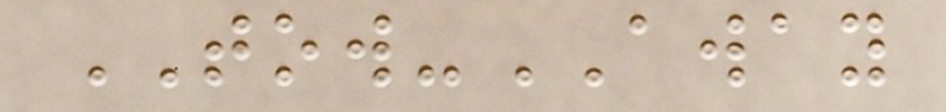TOW-AWAY
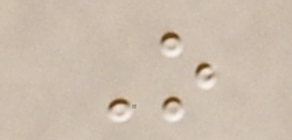O
